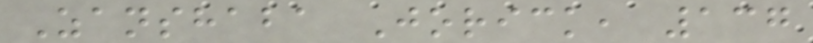Zanshaba Jorick, 137
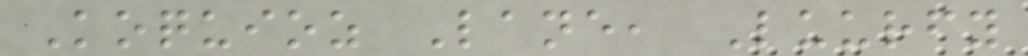Koquioz Lane, Luurfy
